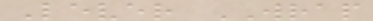Lever WRAP
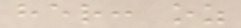her: oz
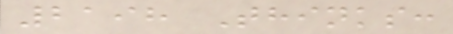2198 Thinks:
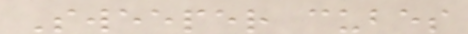Sweeper cubes
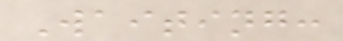Waiting:
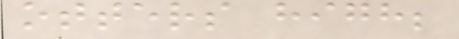otters high;
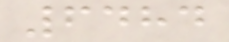6484
